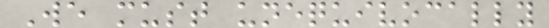We must unequivocally
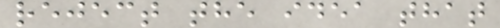reject the idea that
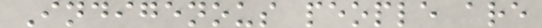Indigenous people are
